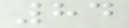84
